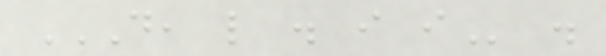D, L . I I .
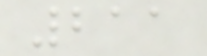211
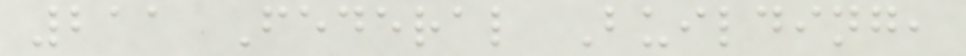211 Federal Building,
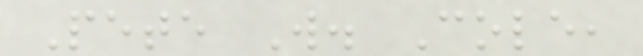Pete W. Cole,
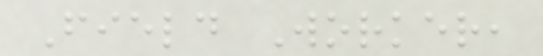Field Worker,
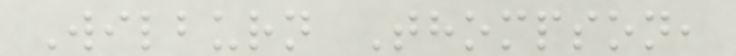Wilburn Thompson,
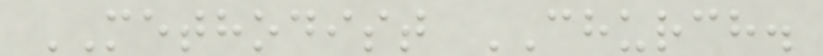METHODIST CHURCH.
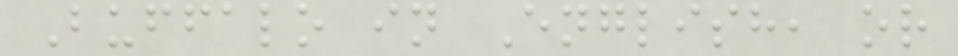Buffalo in English, or
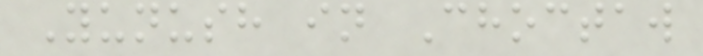Yunush in Choctaw
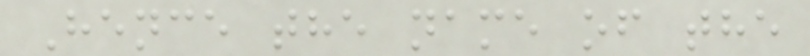Hence the name of the
